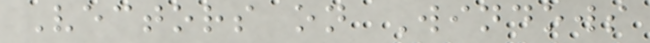Vectors on Windows
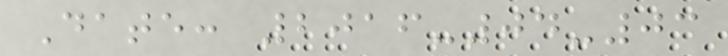Date: 2016-04-03
